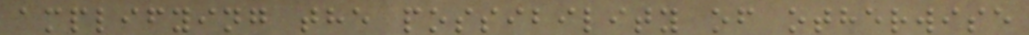amplifying the possibility of otherwise
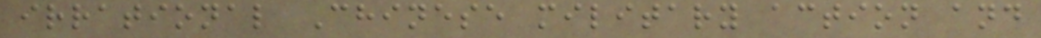irrational Chinese military action and
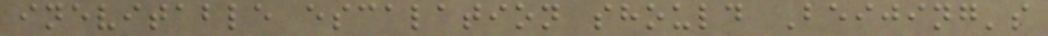inevitable escalation should Beijing's
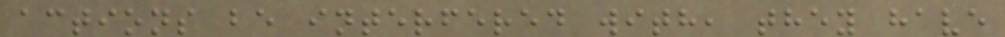actions be interfered with, they have
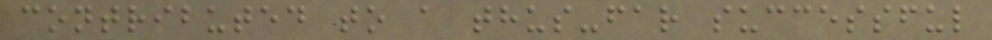contributed to a thus-far successful
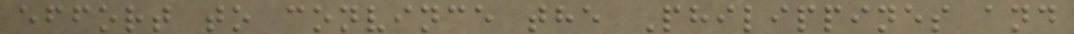effort to convince the Philippines and
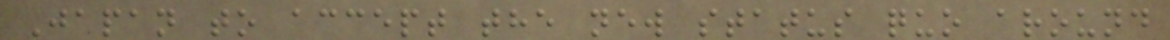Japan to accept the new status quo around
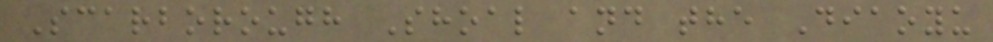Scarborough Shoal and the Diaoyu
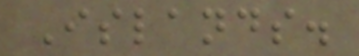Islands.
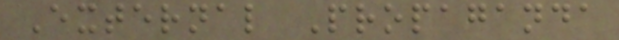External Propaganda
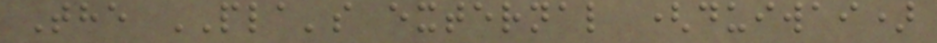The PLA's external (duiwai)
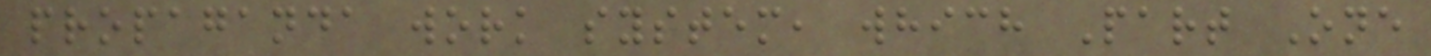propaganda work system, which Part One
